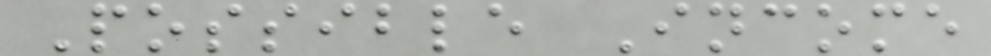Possible Income
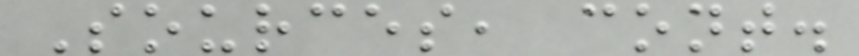Sources, cont.
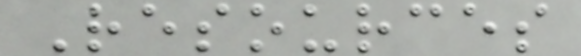Resources
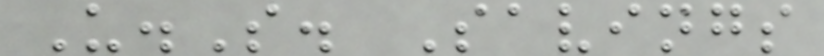U.S. Savings
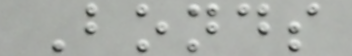Bonds
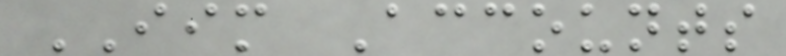IIM Accounts
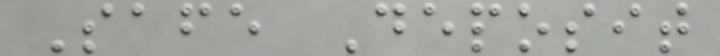Safe Deposit
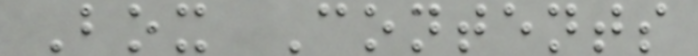Box Contents
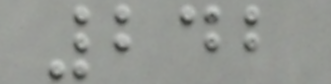242
